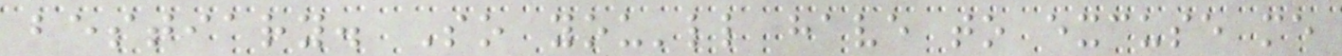bestiary. So you'll have to excuse me
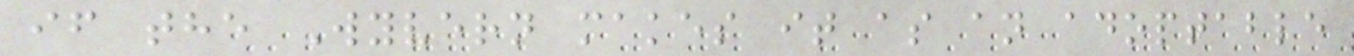if the Wyvern makes it as an adoptable
